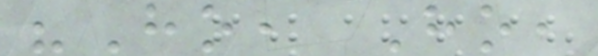"Ho, Ho,
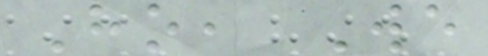Ho, We
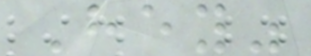Hey"
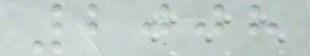2008
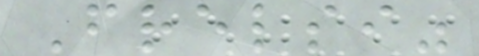Frelsi"
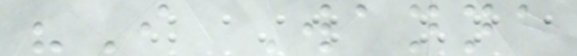"I Wanna
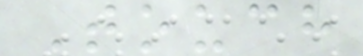Touch
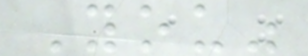You"
